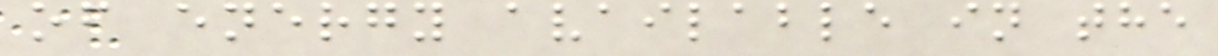of energy available in the
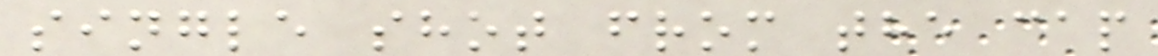single shot from the cap
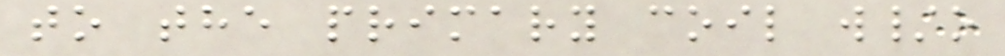to the primary coil w/o
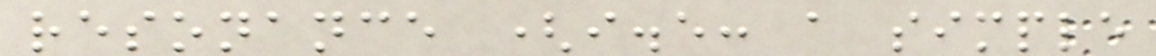resonance (i.e: a simple
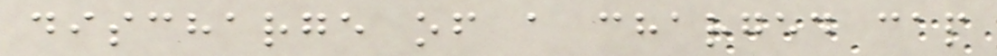discharge of a charged cap
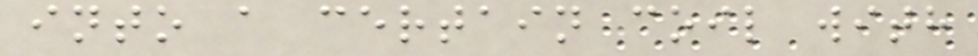into a certain coil with
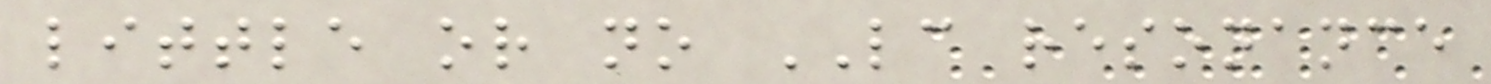little or no LC resonance
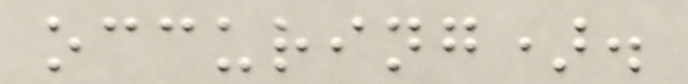occuring).
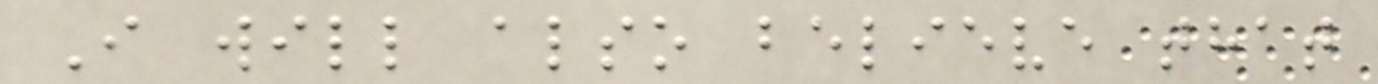I will also believe that
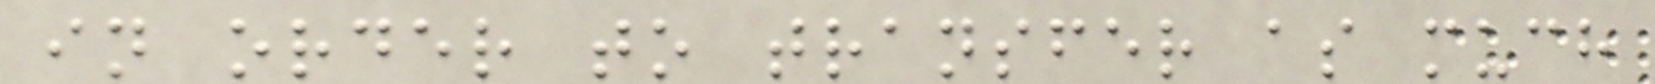in order to transfer as much
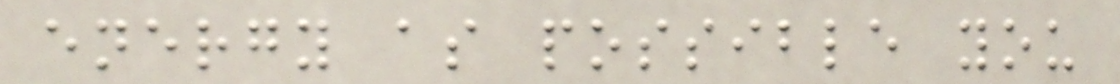energy as possible you
